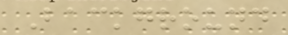Background
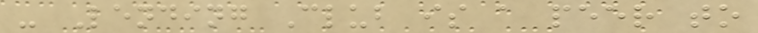- Lending Club is a peer to
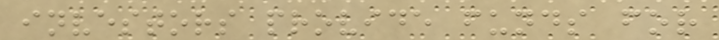investors provide funds for
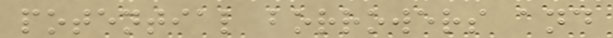potential borrowers and
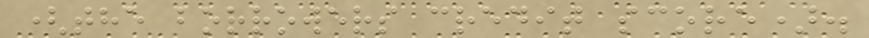(the borrowers credit score).
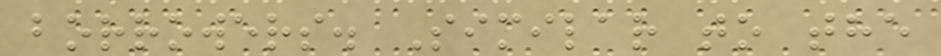borrowers. Similar to the
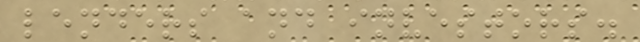lenders and investors.
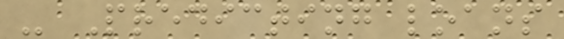- Predicting loans
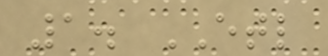1. ETL
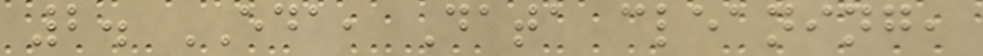2. EDA, Data cleaning,
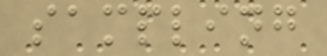sampling
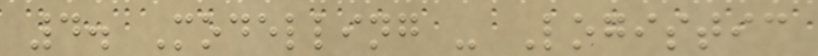4. Modelling - Logistic
